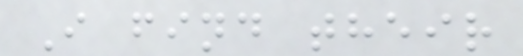I find their
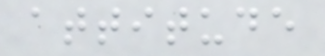attitude
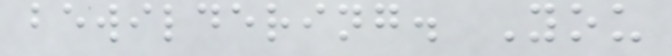bewildering. You
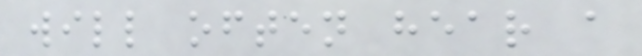will often hear a
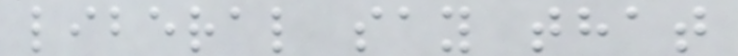liberal say that
